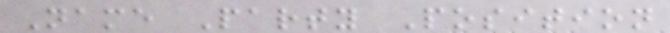Name Party Position
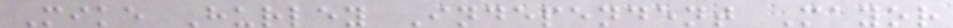Mike Hurley Independent Mayor
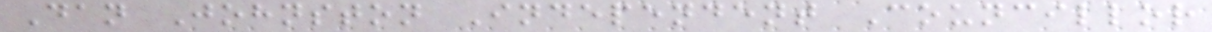Dan Johnston Independent Councillor
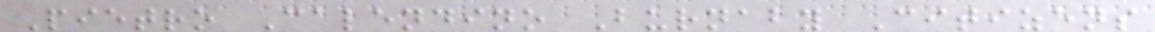Pietro Calendino Burnaby Citizens
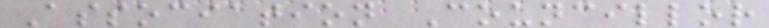Association Councillor
